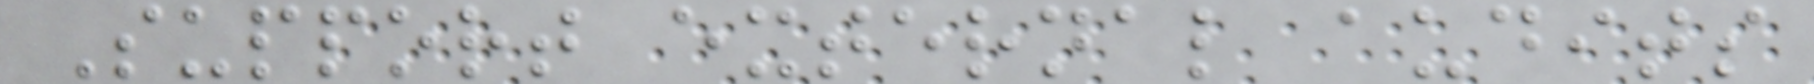Support external audits
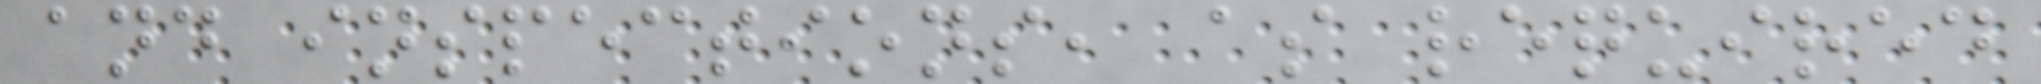and inspections, as required
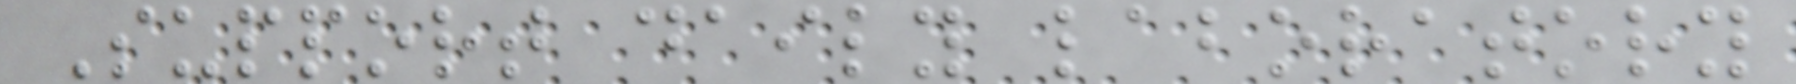Support daily laboratory
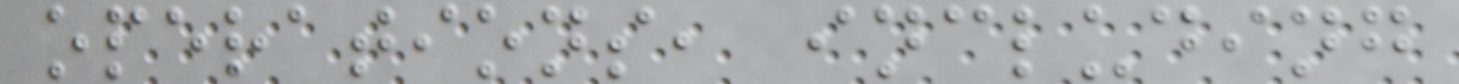operations, including
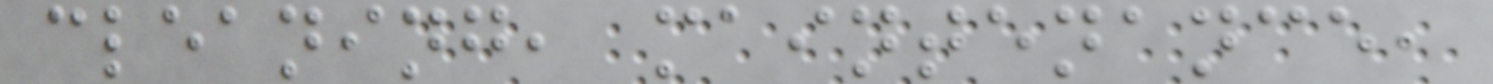cleaning, maintenance,
